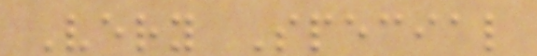Very Special
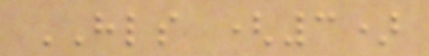HLS (3)
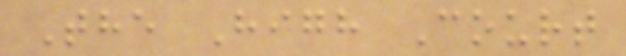The High Court
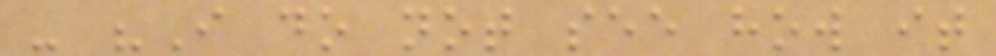- "I do not see how it
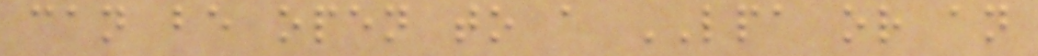can be open to a LPA or an
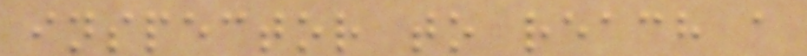inspector to reach a
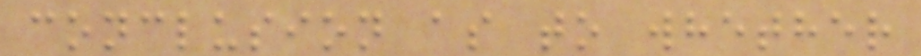conclusion as to whether
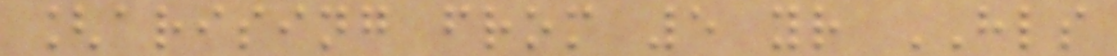[arising from 5 yr HLS
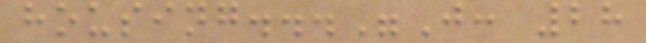housing..."J: 28
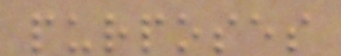purposes
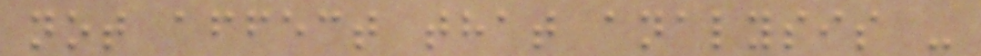not affect that analysis -
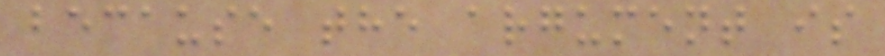because the argument is
